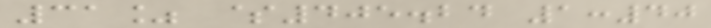31% $405.24 1:40
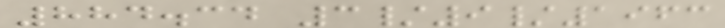884.34 3/9/1963
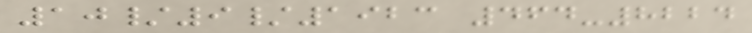10/9/1923 464-8224
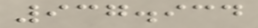937.934
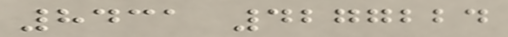8431 4277224
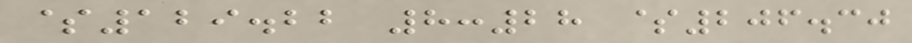$129.22 8:28 $206.30
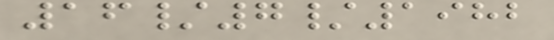16/7/1982
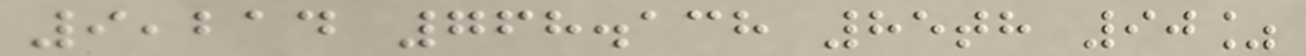9,214 768.138 85th 90%
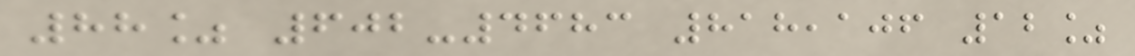88% 602-4683 818,106 12%
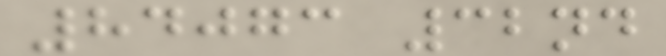84073 32nd
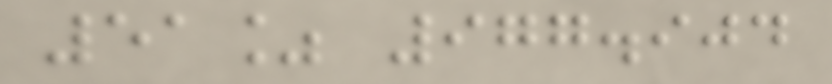51% 977.904
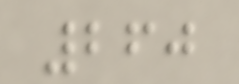260
